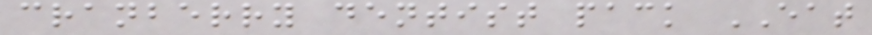cranberry dentist pack EAT
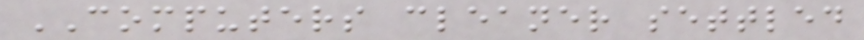COMPUTERS cleaner settled
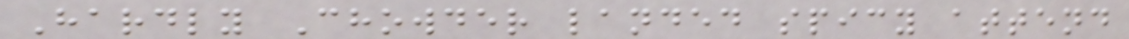Hardly Chowder landed spicy attend
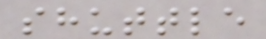shuttle
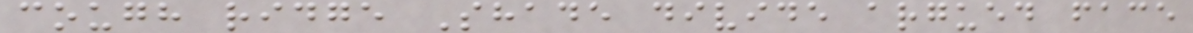cough ridge Shade divide argued face
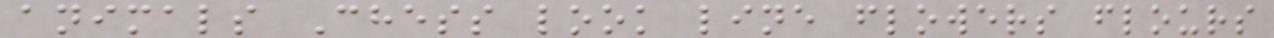animals Chess look line flowers flours
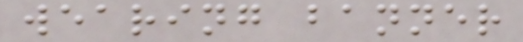wearing banner
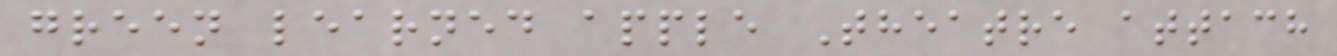green learned apple Theatre attach
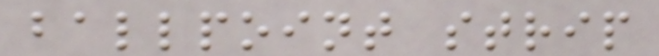ballpoint strip
